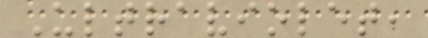Ultraviolet,
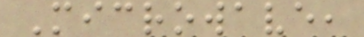Microwave,
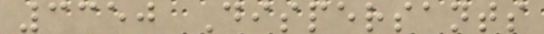3350 Dispersants
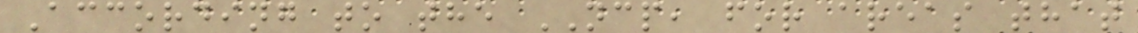According to the NCP, for areas that
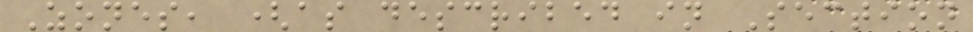Zones, (as described in Section
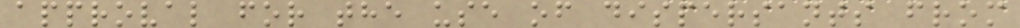approval for the use of dispersants from
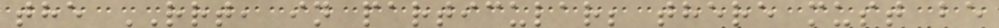the RRT, in particular; there must be
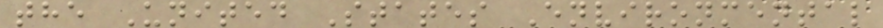the United States Environmental
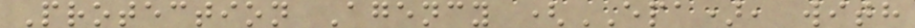Protection Agency (EPA), with
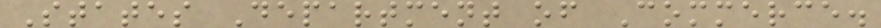States Department of Commerce.
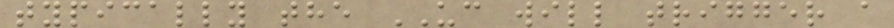typically the UC will trigger a
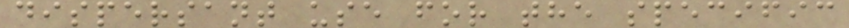dispersant use for the specific
